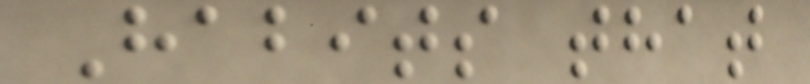Habits that
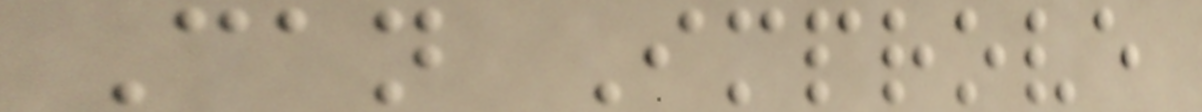Can Improve
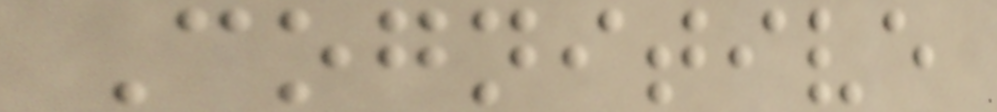Cognitive
